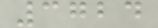3724
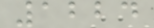1224
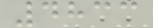4833
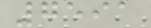7591
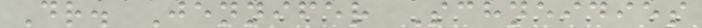Dr. Jennifer Schneidies
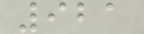921
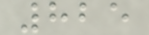825
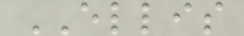ELLIS
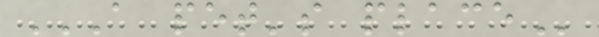A PET'S PLACE
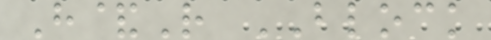H&R BLOCK
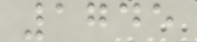1745
